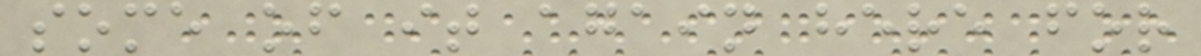some of it again here for
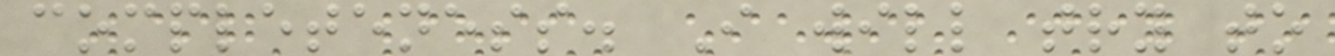completeness. I will try to
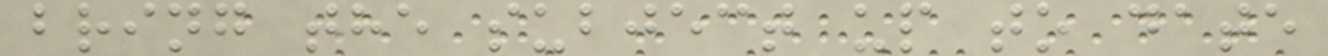bring the subject up to date
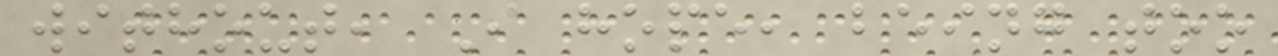without, I hope, being too
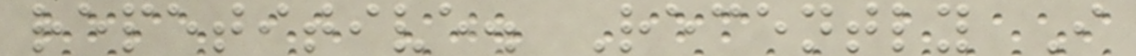repetitive. Recently I
